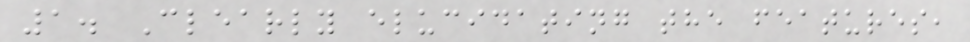1. Clearly elucidating the features,
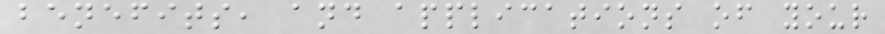benefits, and applications of your
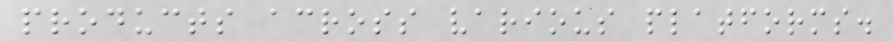products across various platforms.
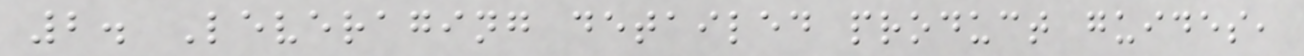2. Leveraging detailed product guides,
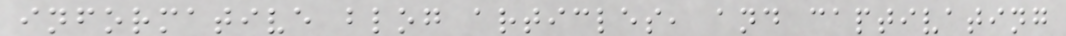informative blog articles, and captivating
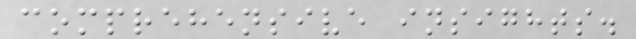comprehensive insights.
